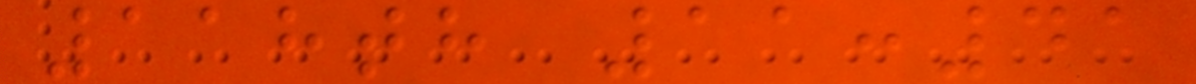118th 11:41
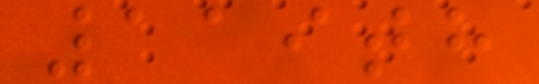119th
